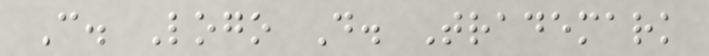C. Logo D. Trademark
